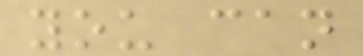you can
